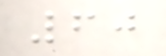60
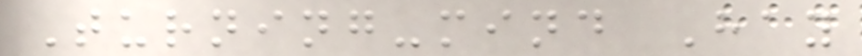Turning-mind Hay
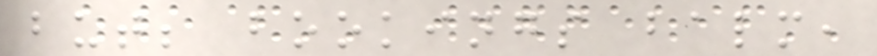but; bookings balm,
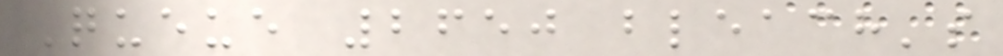Queue 2650 bleach's
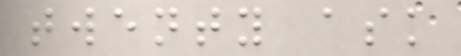twenty ask
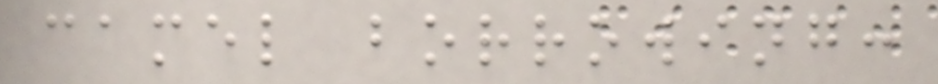camel borrowing:
